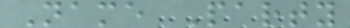Name Party
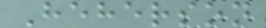Heherson
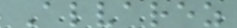Alvarez
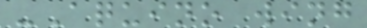-Aquino wing
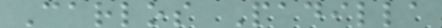Carlos Padilla
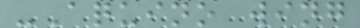-Aquino wing
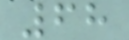68
